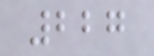227
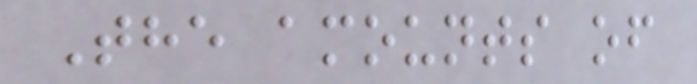The amounts of
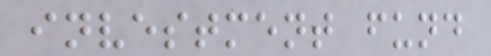investment fund
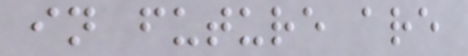in future are
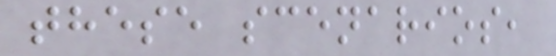these scenarios,
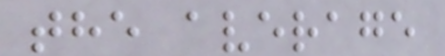the average
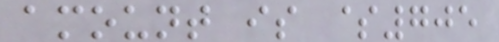amount is $705
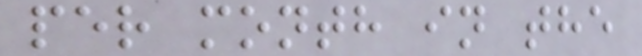per month in the
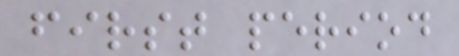first period
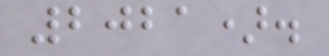2021).
